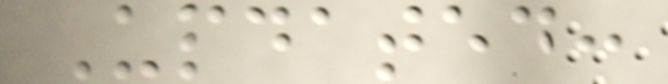Updated:
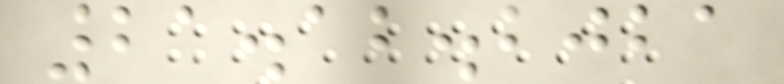21.12.2021
